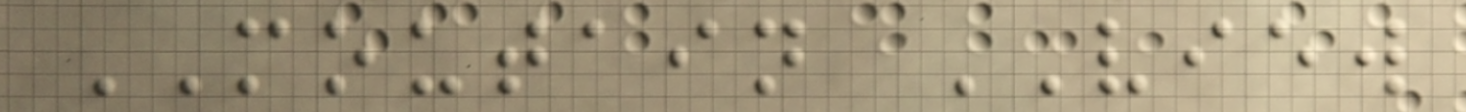MOUTAIN VIEW
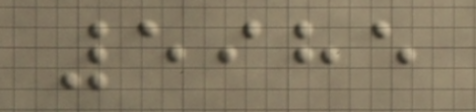5985
